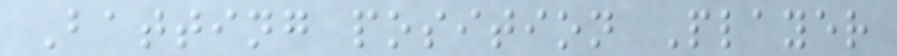Batting position Player
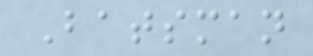Batsman
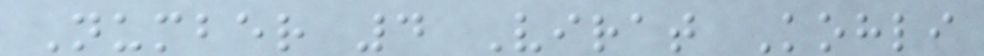Number 4 Virat Kohli
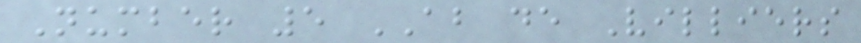Number 5 AB de Villiers
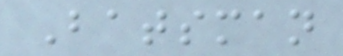Batsman
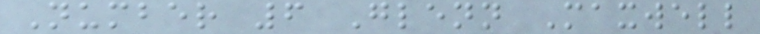Number 6 Glenn Maxwell
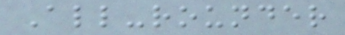All-rounder
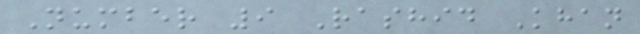Number 9 Rashid Khan
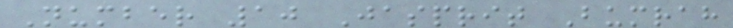Number 10 Jasprit Bumrah
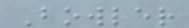Bowler
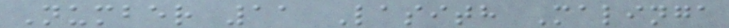Number 11 Lasith Malinga
